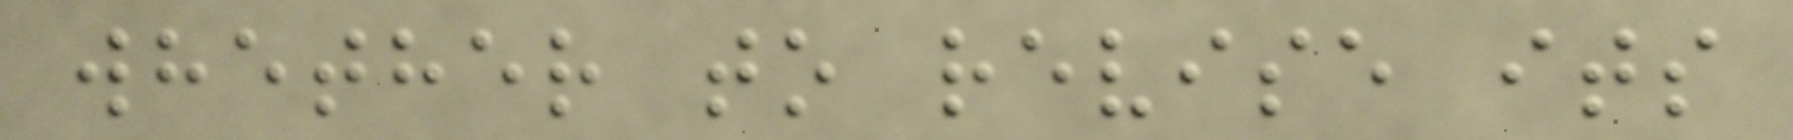whether to revise its
